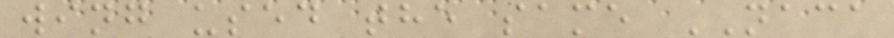wing used the same NACA
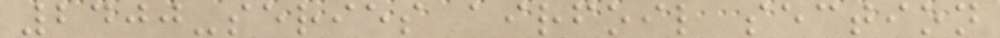2400-series airfoil section
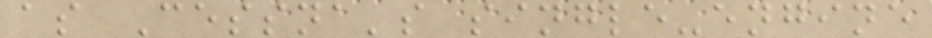as Cessna's single-engine
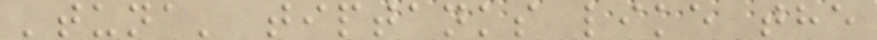'tuna' tiptanks like the
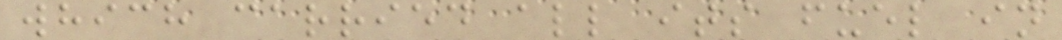which carried all its fuel in
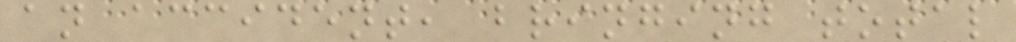an accident, bringing total
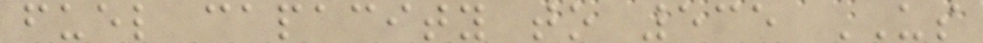fuel capacity to 535 US
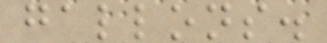gallons.
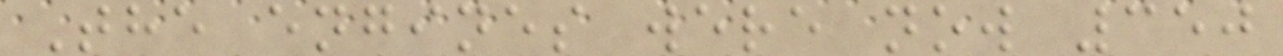The engines were now 350
